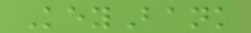KeyBank
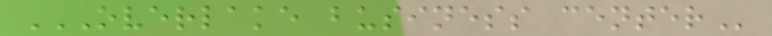OVERLAKE BUSINESS CENTER
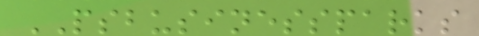PSBUSINESSPARKS
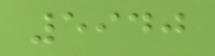5940
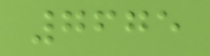7675
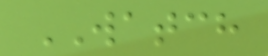WATCH
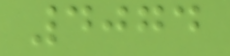4074
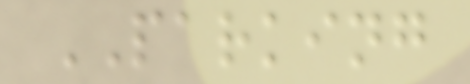PARKING
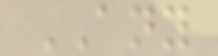ANY
